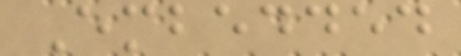Embedded
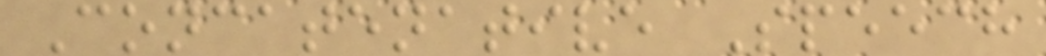Concatenative Speech
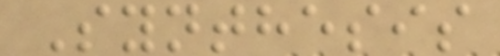Synthesis
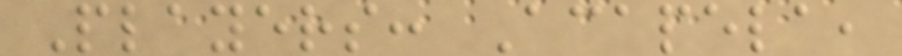Players: Acapela,
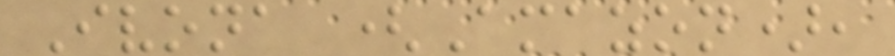Ivona (Amazon),
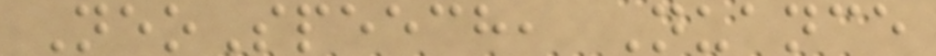NeoSpeech, Nuance
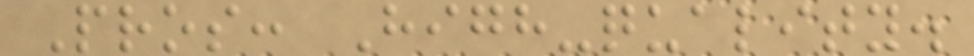Pros: High-quality.
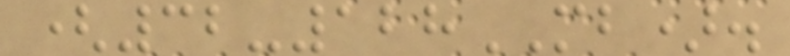(32-128MB).
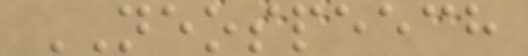NEOSPEECH
